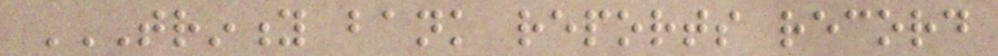TRINITY BANK REPORTS RECORD
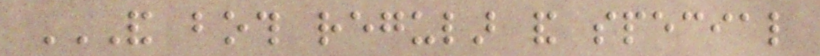AND BOTH REGULAR AND SPECIAL
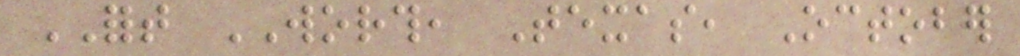FORT WORTH, Texas, October
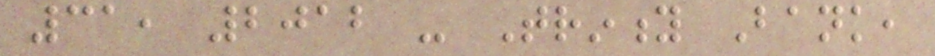31, 2012 - Trinity Bank,
